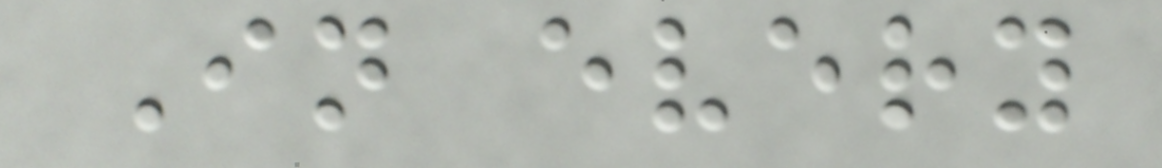In every
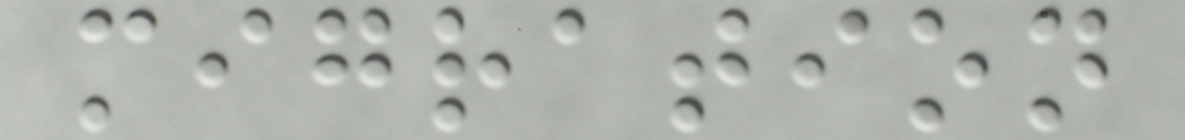migration
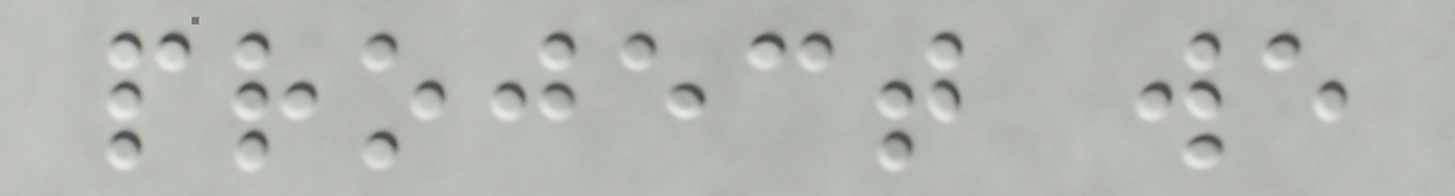project we
